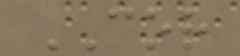COR
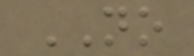NO
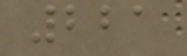221
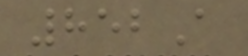852A
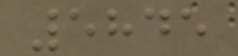5845
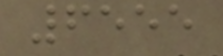6555
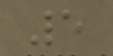5
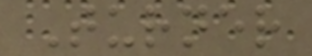Turner
